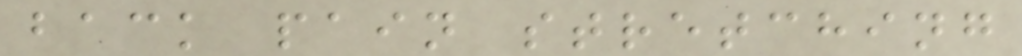back pain stretching
